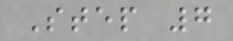Step 7
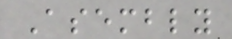Asembly
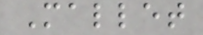Mallet
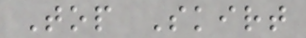Top Skirt
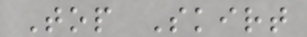Top Skirt
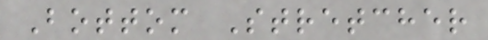Bottom Stretcher
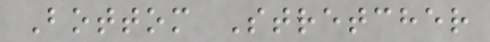Bottom Stretcher
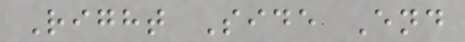Right Side End
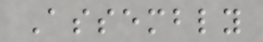Assembly
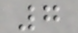7
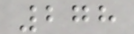278
